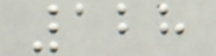128
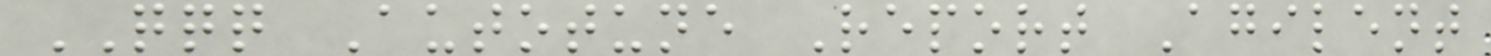QQQ Autotune Report Agilent
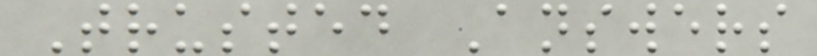Trusted Answers
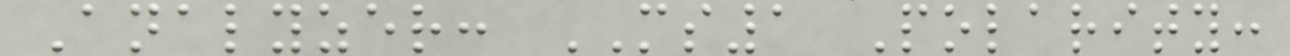Analyzer: MS1 Polarity:
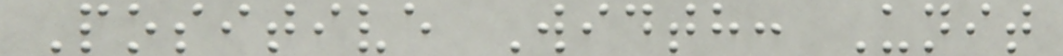Positive Width: Unit
